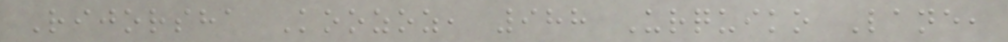Rijorsha Koozoz, 988 Urquiko Lane,
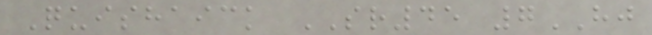Quishaick SR45 7HJ
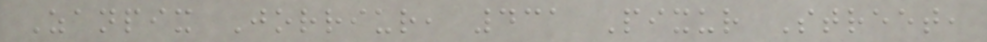Zanpix Jorriur, 431 Pixur Street,
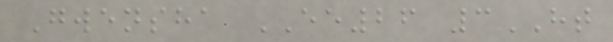Gwensha EE26 3HT
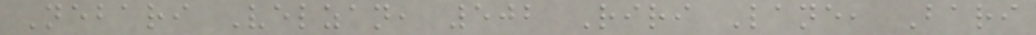Nebari Velzan, 502 Riri Lane, Bari
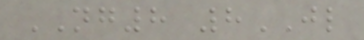NG8 8JL
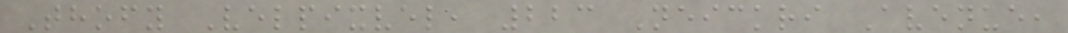Thofy Velpixvel, 223 Neickri Avenue,
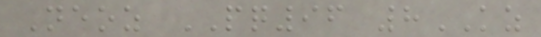Neoz PQ96 8KZ
